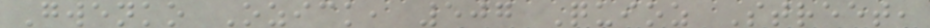Gwenko Ozick, 507 Quioz Street,
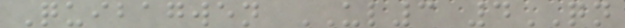Quibagwen UL3 4QN
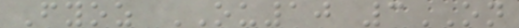Fyoz OU10 3ON
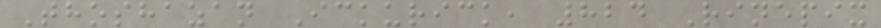Thoshazan Ickurick, 824 Rinepix
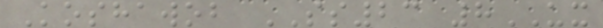Koshawob SS23 8UX
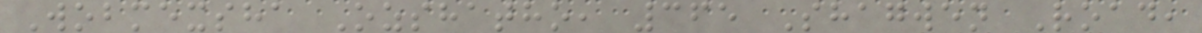Wobmexsha Ozshatho, 365 Shagwen Road,
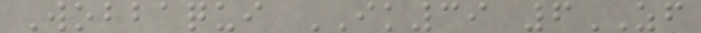Wobbaqui IK39 6ZF
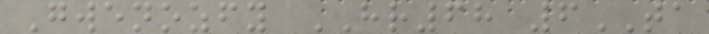Gwenozfy HR68 6TA
